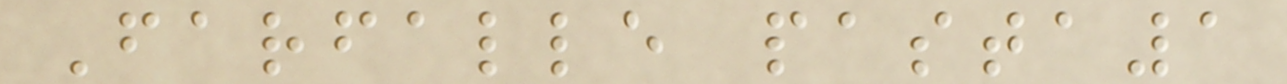Farfalle pasta1
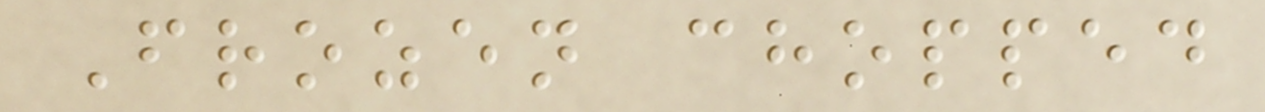Frozen chopped
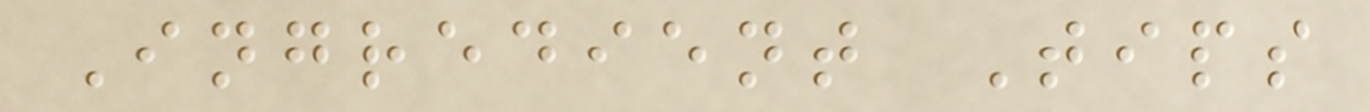Ingredient Tips
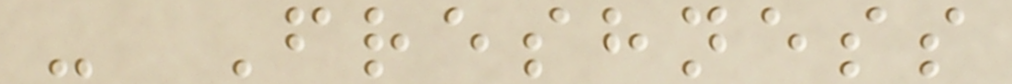- Freshness
